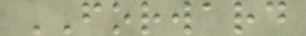FORWARD
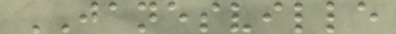JANESVILLE
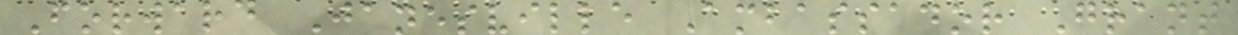Forward Janesville Ambassador Grant
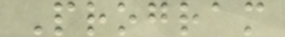Program
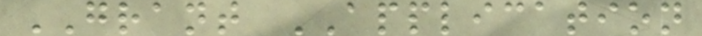GRANT APPLICATION
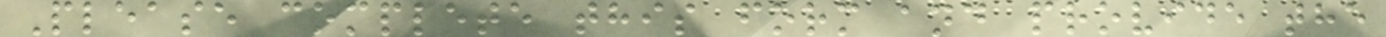Please complete this form and provide the
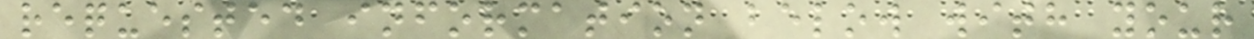requested information below with your
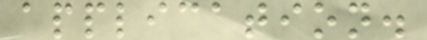application.
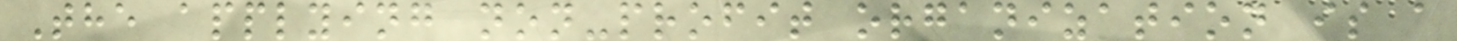The applying non-profit organization is a
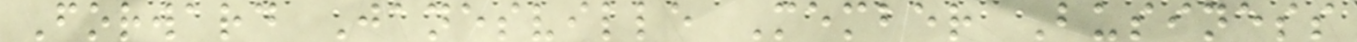Forward Janesville Member Business
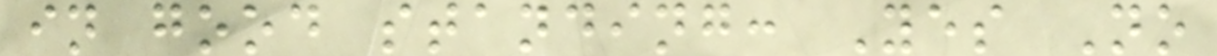in good standing: Yes No
